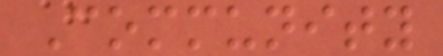Community
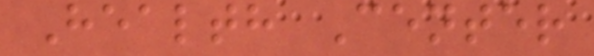Health Center
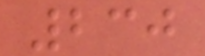230
